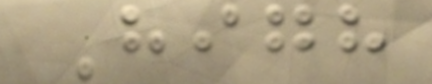High
